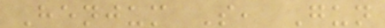Henjum S, Gun
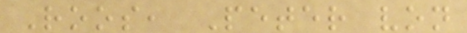Roos, Peter von
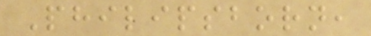Philipsborn,
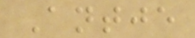Antje
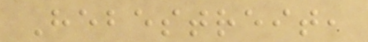Hebestreit,
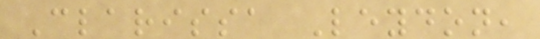Clarissa Leydon,
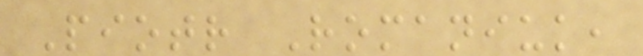Piotr Romaniuk,
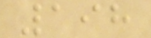198
